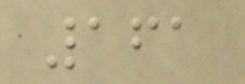161
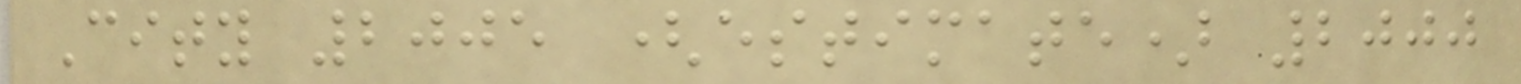City 2005 (estimate) 2000
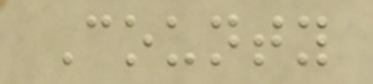County
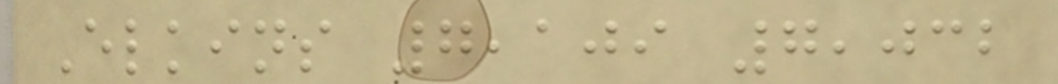Elkins 7,109 7,032
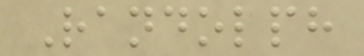Randolph
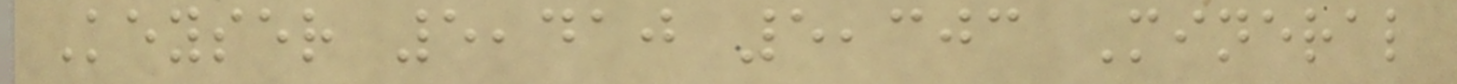Keyser 5,410 5,303 Mineral
